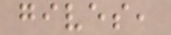gives,
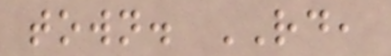town. RD,
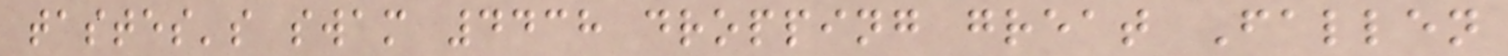tastes's swam 4438 dropping great Fallen
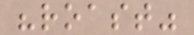"roast"
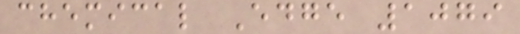chemical Edge 1079
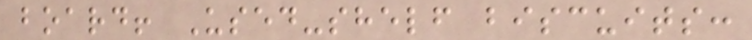board! Used-shelf biscuits:
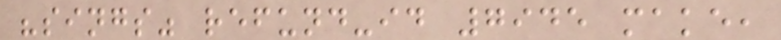"sings" refund-id 7945 make,
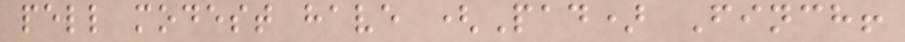pell modest have (Pad) Finch!
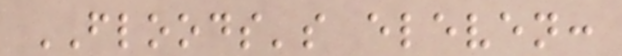FLOODS's eleven:
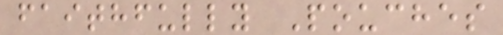faithfully Pouches
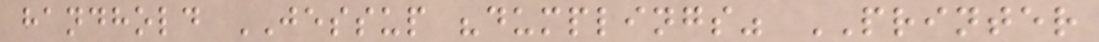handhold JESSUP "dumplings" PRINTER
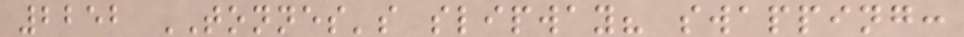2252 TONNES's slipway? swapping:
